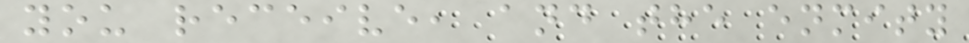you receive, and the enmity
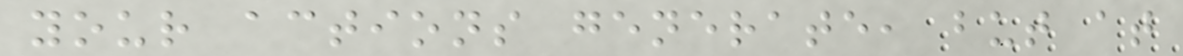your actions generate, but at
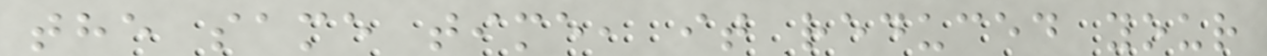the same time, it reduced your
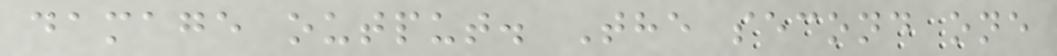damage output. The second one
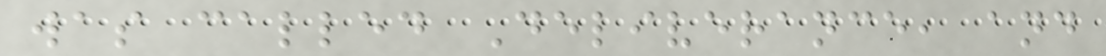was called Deliverance, and
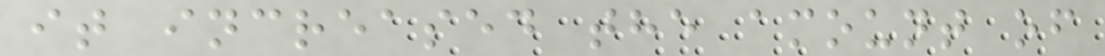it increased the amount of
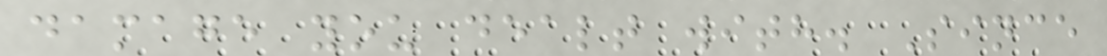damage you dealt with. Since
